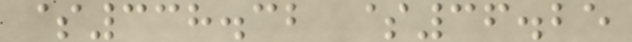$338.32 $36.25
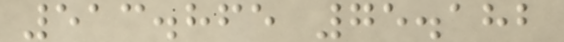513.865 75.182
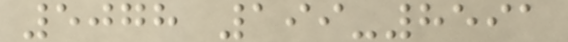5078 199-8591
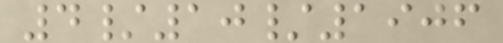4/10/1906
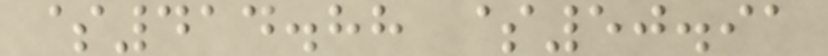$414.88 $50.91
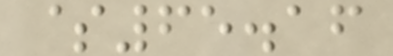$65.16
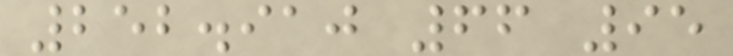252.910 66 95
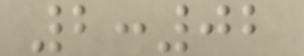2:02
